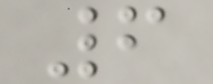6
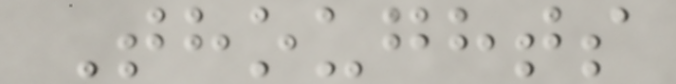Thoughts
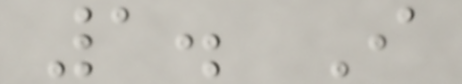1. I
